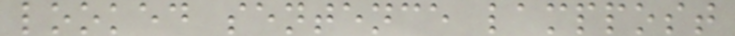looked sentence lamppost
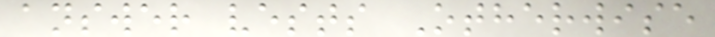answer vests Otherwise
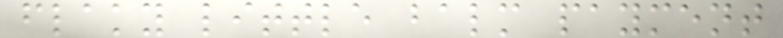flaky little balm payment
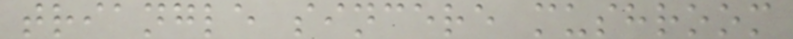triangle sincere mushroom
